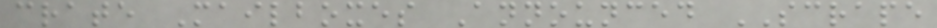crate Mailboxes Announced SCRAPE
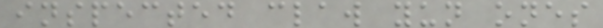inspected claw yun ones
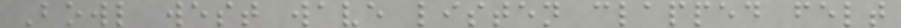Bowl west wave listen clapped felt
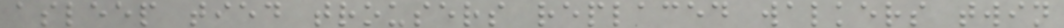asleep tied trousers replaced walkers twin
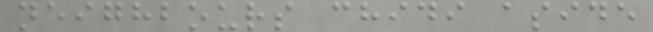neighbours chidi aside
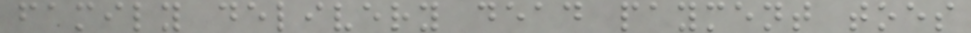family delivery dead payment toes
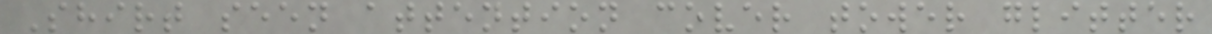Shirt seen attention cover tower glitter
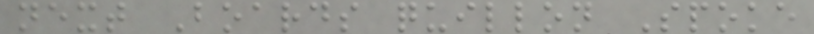next Boards quillon Spoke
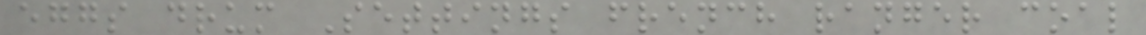eggs drum Settings french ranger coal
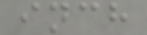inch
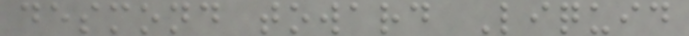desmond toward Liquid
